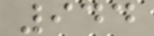944
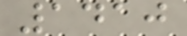1410
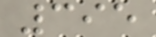395
